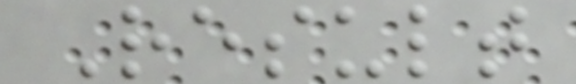Result
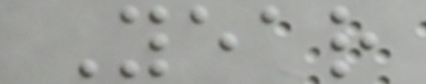Year
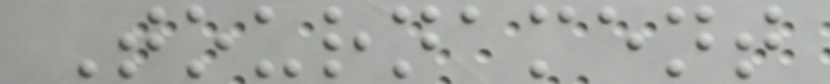Tournament
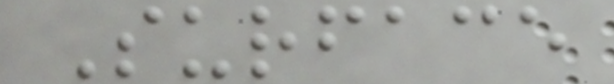Surface
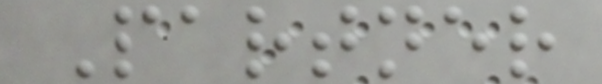Partner
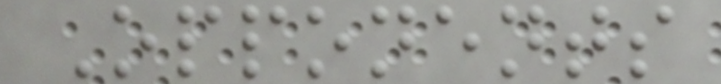Opponents
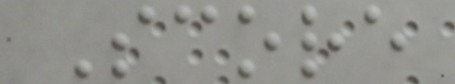Score
